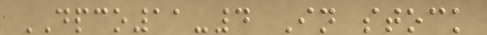DPCO11-4 In stock
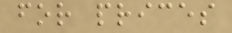for prices
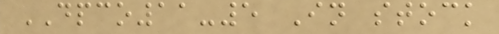DPCO11-5 In stock
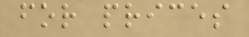for prices
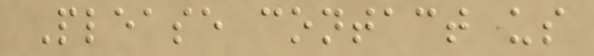Please contact us
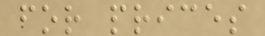for prices
